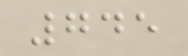745
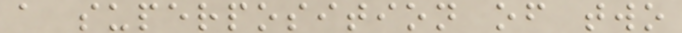a superposition of two
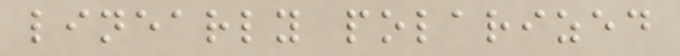linearly polarized
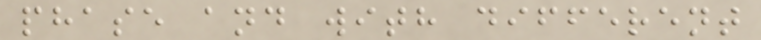phase and with different
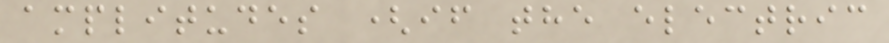amplitudes (if the electric
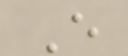E
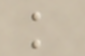k
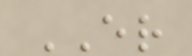ER
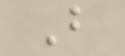B
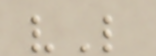vL
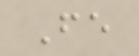Fe
